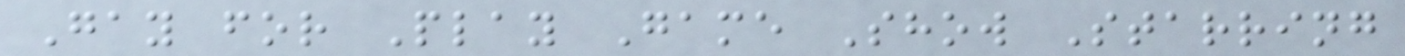Gay for Play Game Show Starring
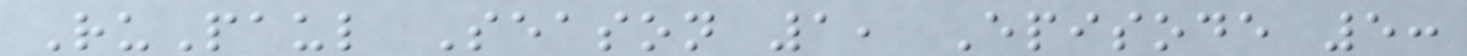RuPaul Season 1, Episode 5:
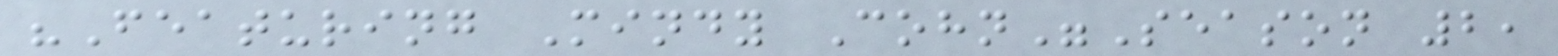"Featuring Mindy Cohn"Season 2,
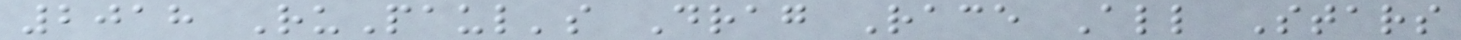2018 RuPaul's Drag Race All Stars
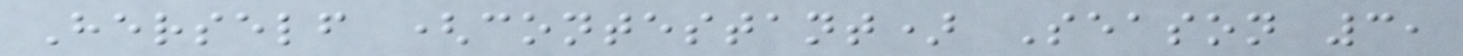Herself (contestant) Season 3,
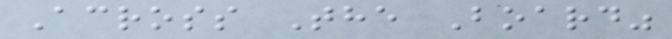Across The Board"
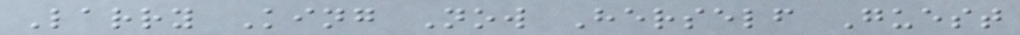Larry King Now Herself Guest
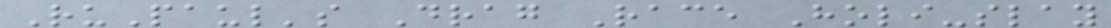RuPaul's Drag Race Holi-slay
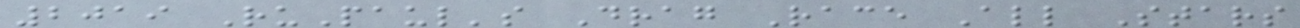2019 RuPaul's Drag Race All Stars
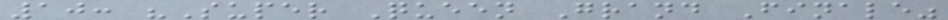10: "Super Queen Grand Finale"
